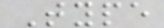Type
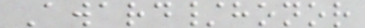Award/honor
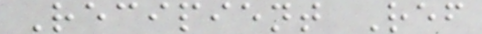Recipient Ref
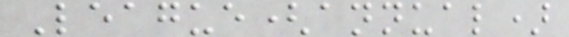League(annual)
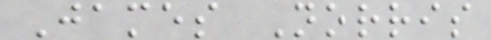James Norris
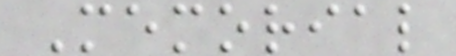Memorial
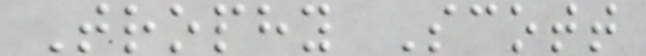Trophy Scott
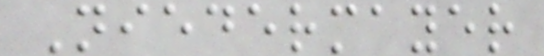Niedermayer
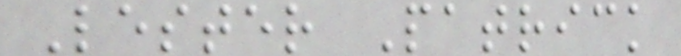Lester Patrick
